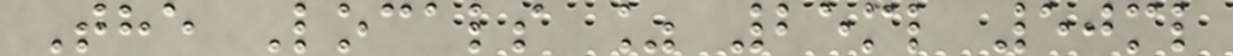The Locals % 25ml 50ml
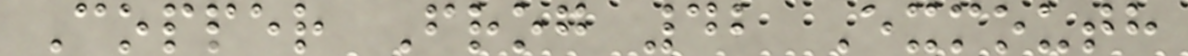Copper Frog 42 Exmouth
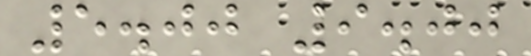5.00 9.00
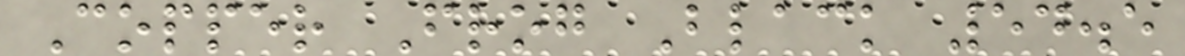Copper Frog Black 54.5
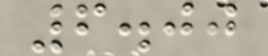6.00
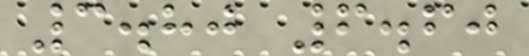3.80 6.60
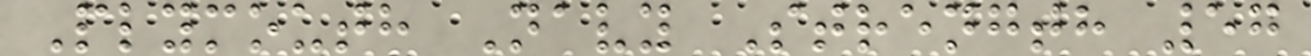Plymouth Navy Strength 57
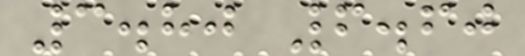3.80 6.60
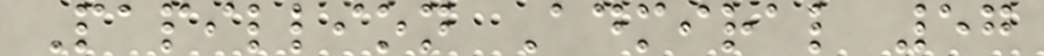Papillion Admiral 57
